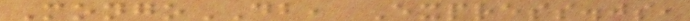MongoDB, Express.js,
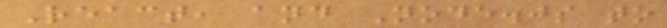React, and Node.js to
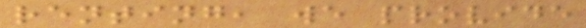renting, we provide
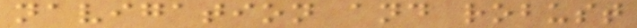navigation and robust
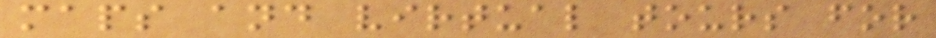maps and virtual tours for
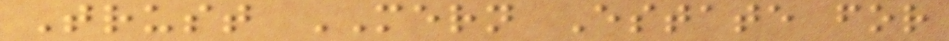Trust MERN Estate for
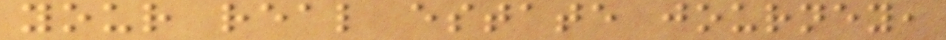your real estate journey,
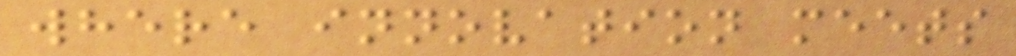where innovation meets
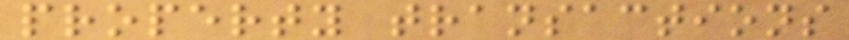property transactions
